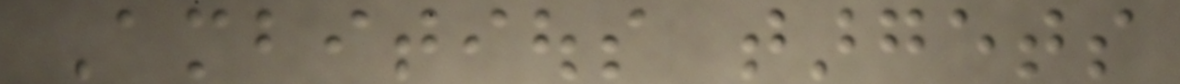Ambitious targets
